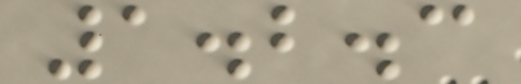1.2.3
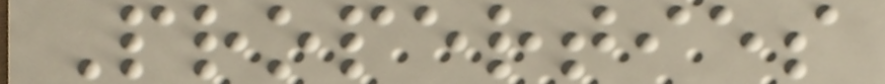Properties
